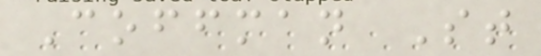Coffman St
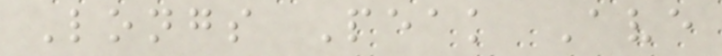Longs Peak Ave
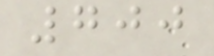700
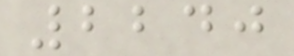2240
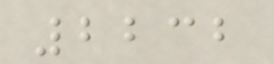2232
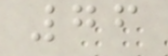76
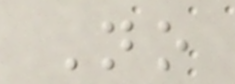No
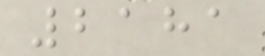2181
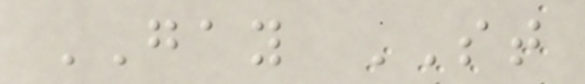GAY ST
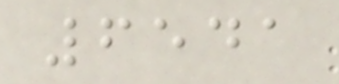6541
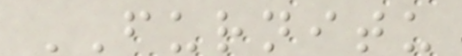FURNITU
